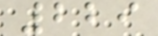229
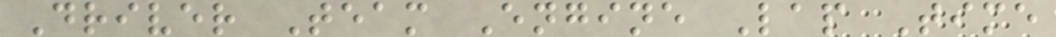Driver Team Engine Lap Time
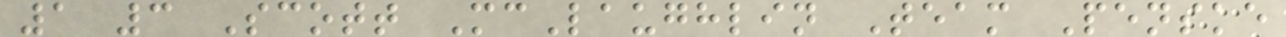1 3 Scott McLaughlin Team Penske
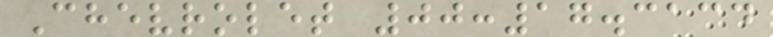Chevrolet 00:17.3134
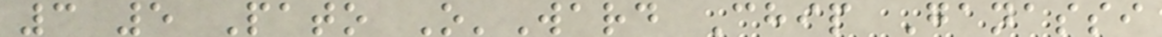3 5 Pato O'Ward Chip Ganassi
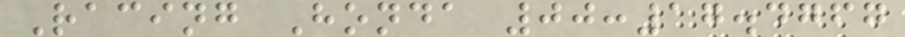Racing Honda 00:17.4767
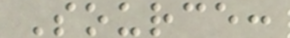Source:
